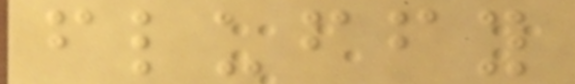fluffy
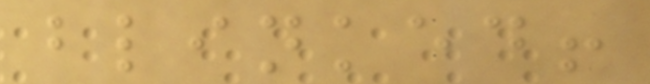blinked!
